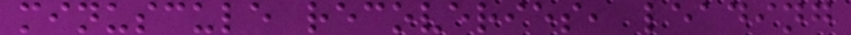minuscule recoveries, leading
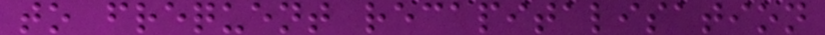to frequent recapitalisation
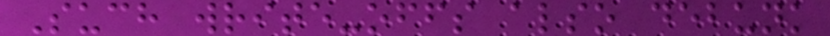Such write-offs also debunk
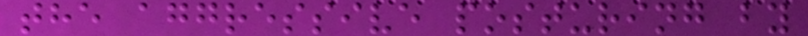the aggressive posturing by
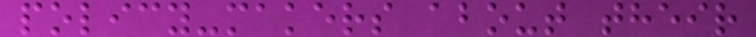policy-makers about their
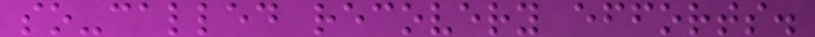so-called recovery efforts.
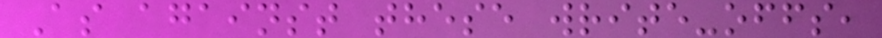As against these write-offs,
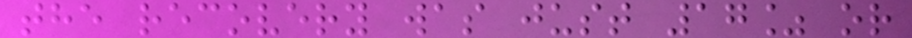the recovery was just 17% or
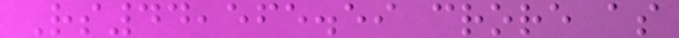Rs44,565.59 crore as
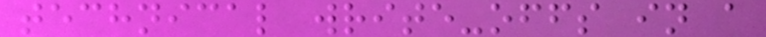technical write-offs in a
